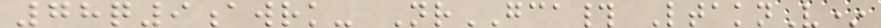78q9awrk- NrGCA# LtaknV*
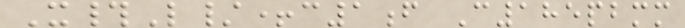X#L/+c1f C185pbmm
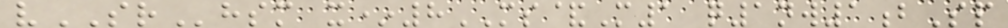vSRhsm x*8MS&M1 q1nw1bSp
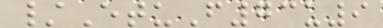/EtuF73u9
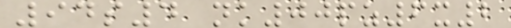94s4 nk00pz6x2
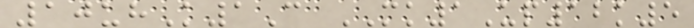10uhK1C MK1Up12k5
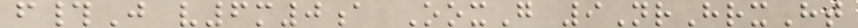f#J v6m0a OoxG 9NrHrxHt
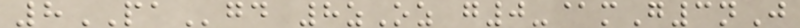8PAgd 8zOz g0-@mG3nJ
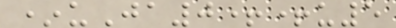*uJa0++u5
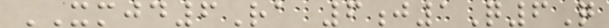XMJD6Ra 6j1Q6Q
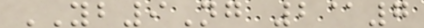YB9Ng 2@7
